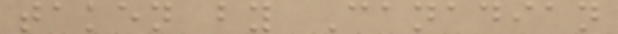taken by Canadian
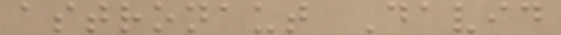astronaut David
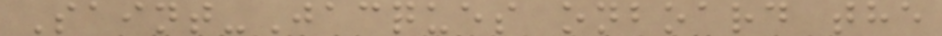Saint-Jacques onboard the
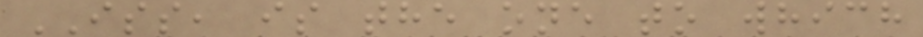ISS, is the one to which
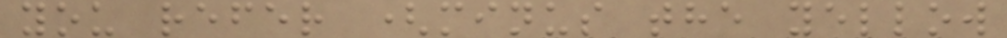you refer (minus the yellow
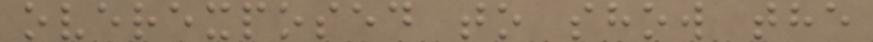overexposed to show the
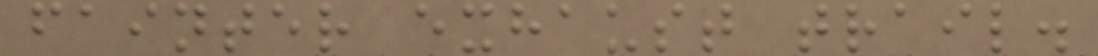fainter exhaust trail.
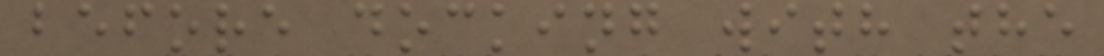before docking with the
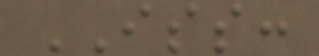ISS:
